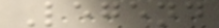Legend
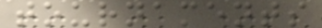tournaments
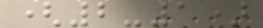(2-1)
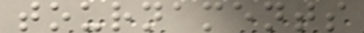tournaments
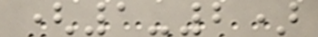(1-2)
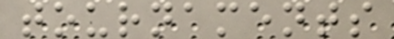tournaments
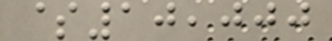$10,000
